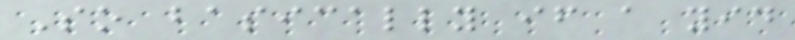So basically if a yid
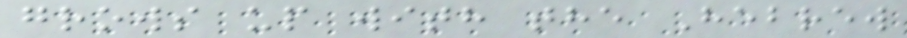grows up with the Hebrew
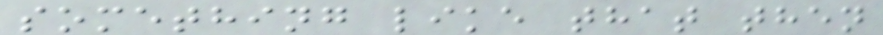something like that then
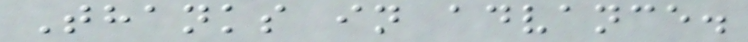Thanks in advance.
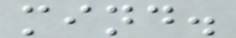mind.
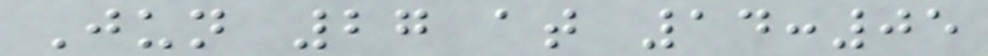Jun 27 at 14:05
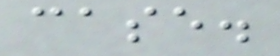case.
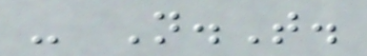- N.T.
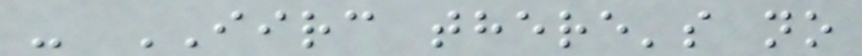- IIRC there's no
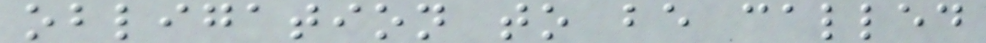obligation to be called
